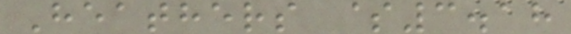Heathers $3.18
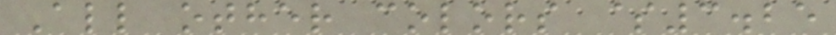All other colors $3.25
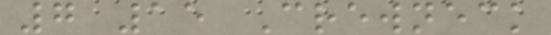7 15 Crewneck
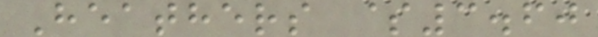Heathers $3.60
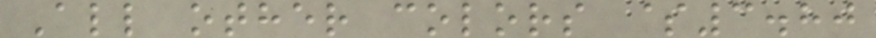All other colors $3.80
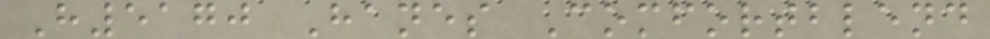H5170 Hanes Comfortblend
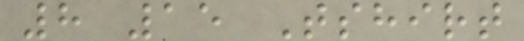8 15 Tshirt
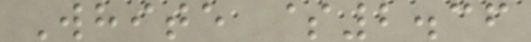White $2.36
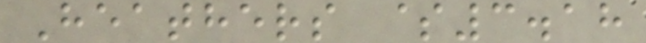Heathers $3.18
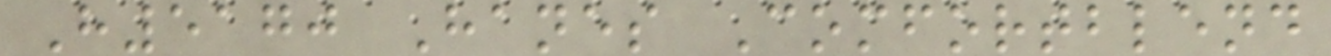H5170 Hanes Comfortblend
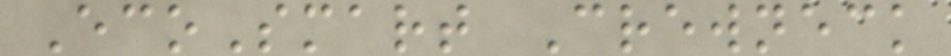EcoSmart Crewneck
